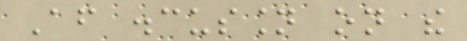After discussion on the
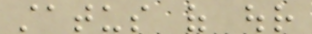status of our
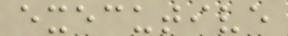executive
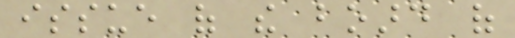issue of the board of
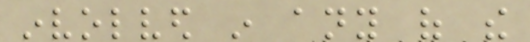involved in any of the
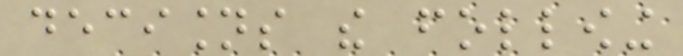decisions the following
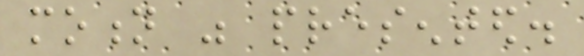motion was presented.
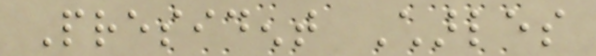President Charles
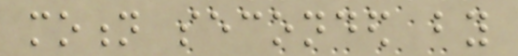motion seconded by
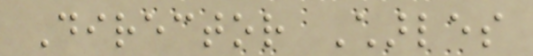Director Charles
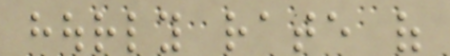hourly rate of
